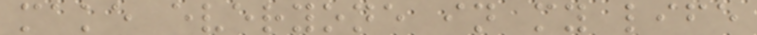make everyone in my life
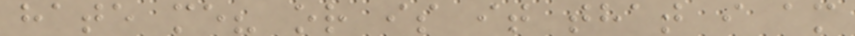hate me? or is it that i am
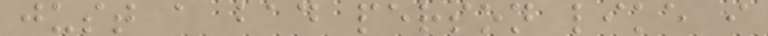just a bad person like i
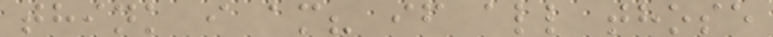think i am? if all those
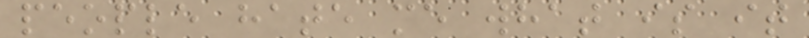people hate me what is it
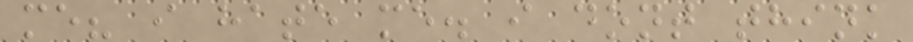me? i hate me. i dont think
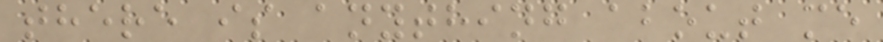there is anything about me
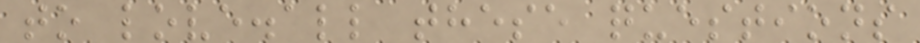to love.all these questions
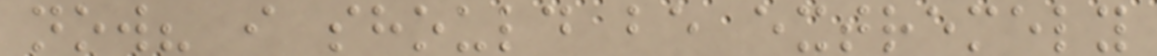now? i should be extremely
